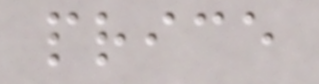price
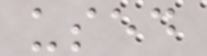used
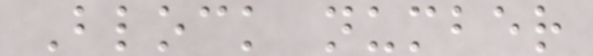Block number
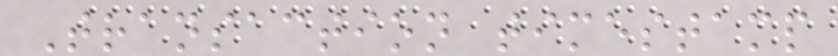Transaction timestamp
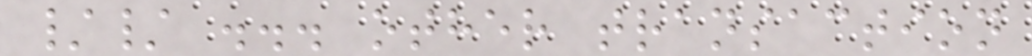// ... other transaction
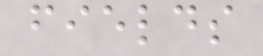fields
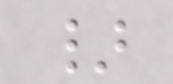}
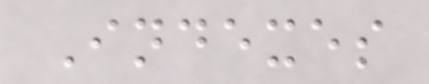Indexes
